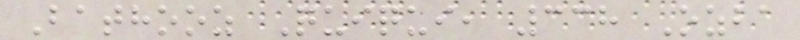Bathooz Quiqui, 338 Ozba
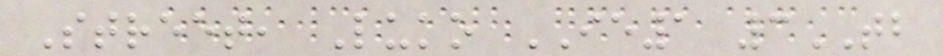Street, Luko IE1 3TB
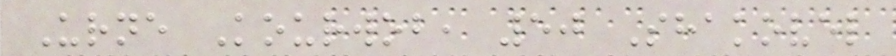Urne Kourwob, 50 Shakovel
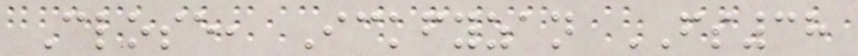Close, Ickfyzan FS38
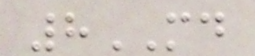8MD
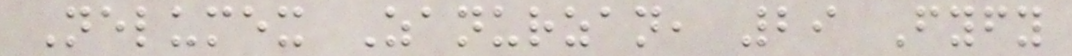Nelumex Zanurzan, 29 Fyfy
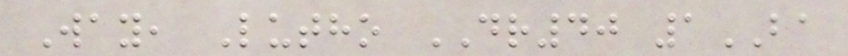Way, Lutho DR40 1BA
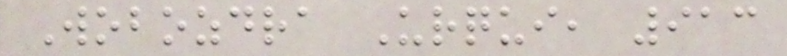Wobozdra Urqui, 913
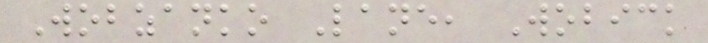Wobzanko Lane, Wobick
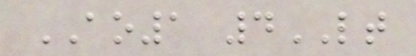AO1 4LT
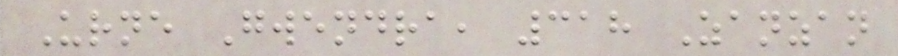Urne Gwendra, 318 Zanzan
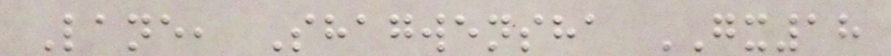Lane, Shagwensha GX18
